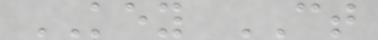KEY CT
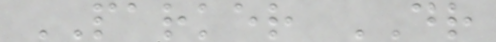PARKER DR
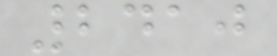2410
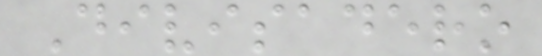Divisadero
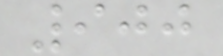900
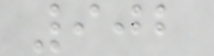902
